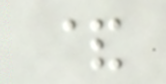&
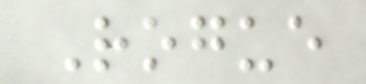Rogue
